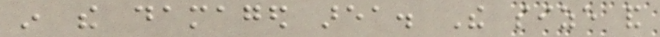in the damaged area. The size and
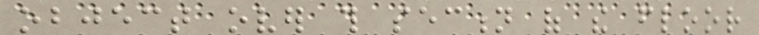object over this section of the floor
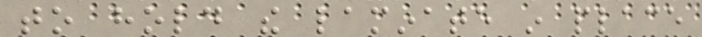to hold the laminate in place
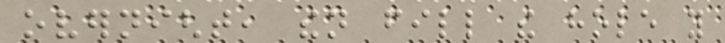overnight, then fill the hole you
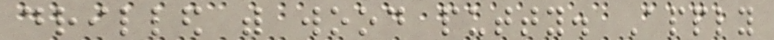drilled with wood putty. Apply
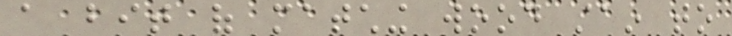a bit of matching wood stain to
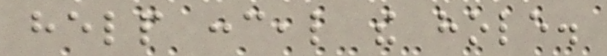help conceal the hole.
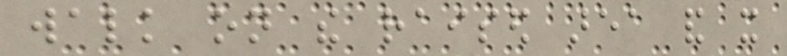walk on the raised area and it
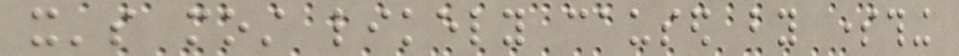it's most likely caused by something
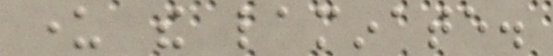under the laminate.
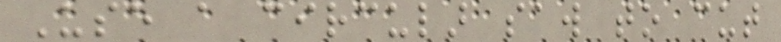Use a circular saw to cut
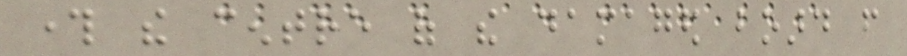through the centre of the damaged board from
